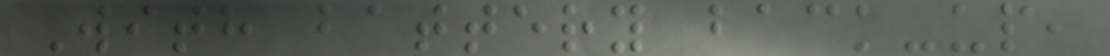With battery back-up,
